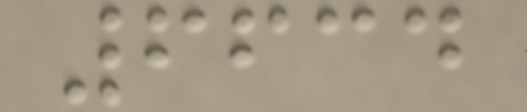6634
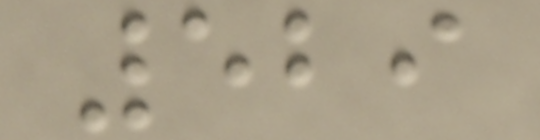529
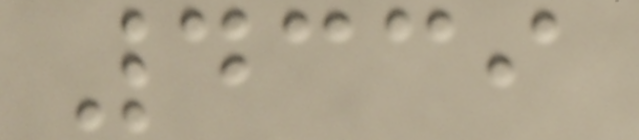4339
